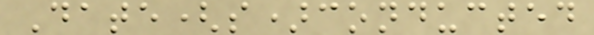Date(s)conducted
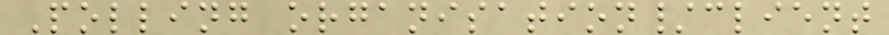Polling organisation/client
